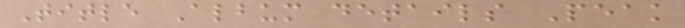Title Album details Peak
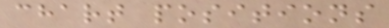chart positions
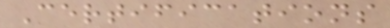Certifications
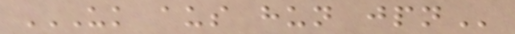UK AUS HUN JPN
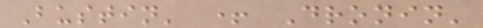Bustin' + Dronin'
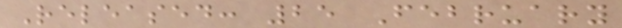Released: 25 February
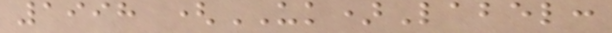1998 (UK)Label:
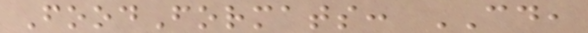FoodFormats: CD,
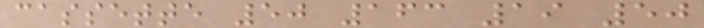cassette 50 163 19 50
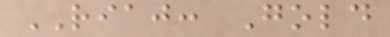RIAJ: Gold
